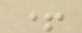+
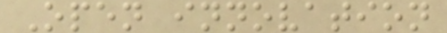Open innovation
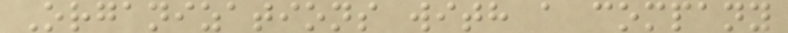Organizations with a company
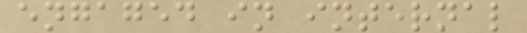engaged in internal
